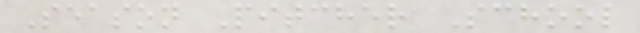Season Pitcher School
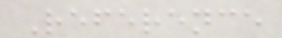Reference
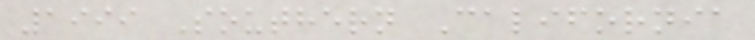1999 Southern California
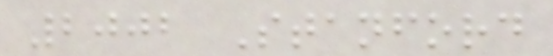2002 Stanford
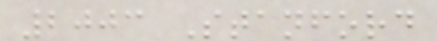2003 Stanford
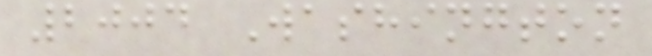2004 Washington
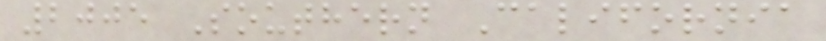2005 Southern California
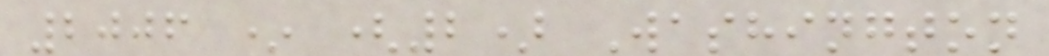2006 * (2) Washington
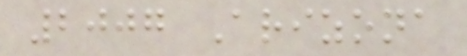2007 Arizona
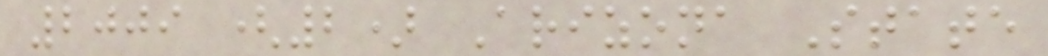2009 (2) Arizona State
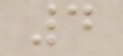4
